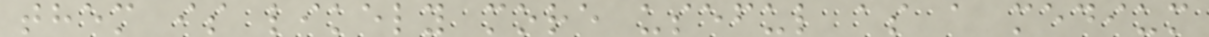them is likely more useful as a medium
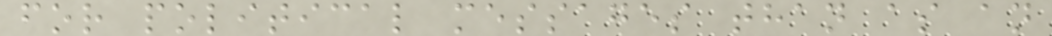for political messages than as an
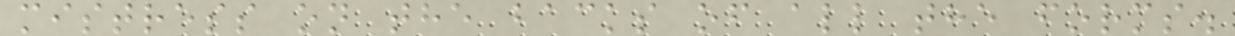mistress on the backs of all the forms.
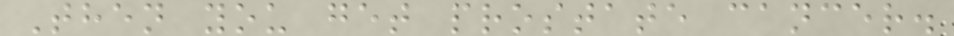Then you get prostate cancer.
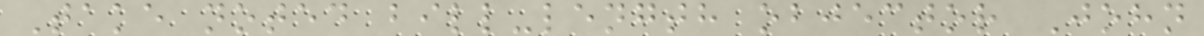Take noted bill-length objector John
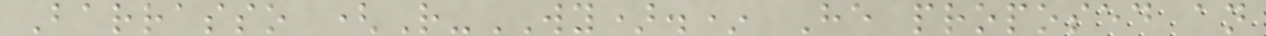Barrasso (R-WY).* He proposed an
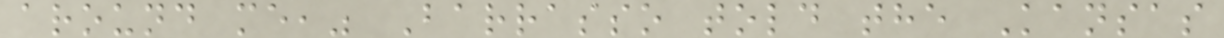around me," Barrasso told the Kansas
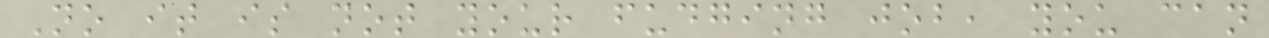No it is not your fudging job, you can
